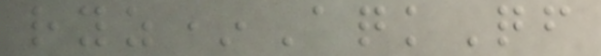ryz*AqkQf
